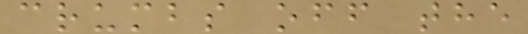crumbs off the
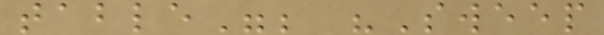table"; "Sweep
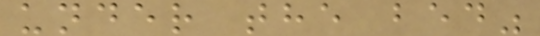under the bed"
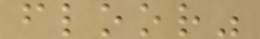floor"
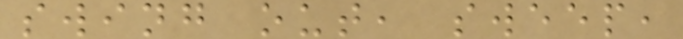swing out, sweep,
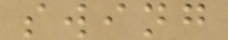swing
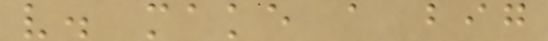v. make a big
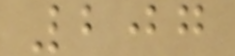207
